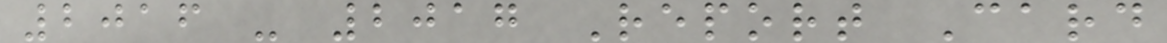2016 - 2017 Report Card
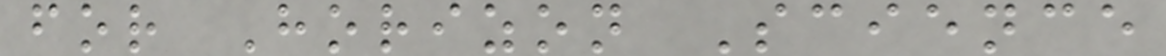for Horizon Science
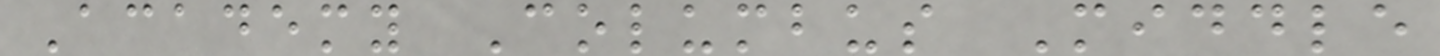Academy Columbus Middle
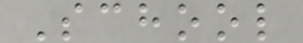School
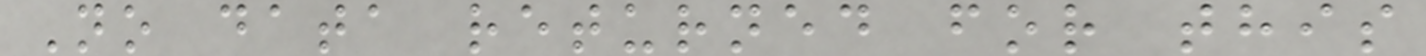No data returned for this
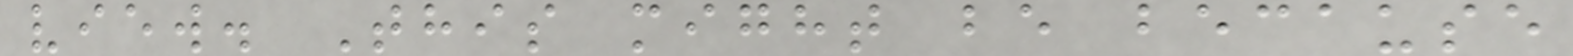view. This might be because
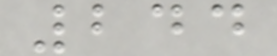244
